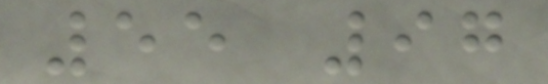55 97
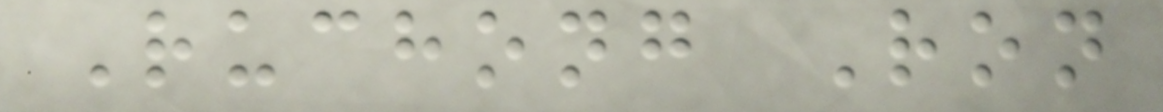Ruchong Ron
